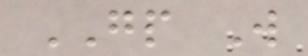GP W
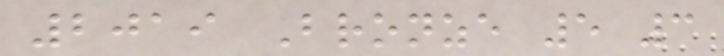2019 Bronze 5 3
